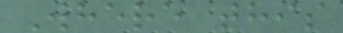Where this
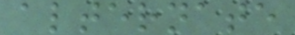alternate
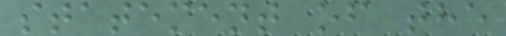statement of the
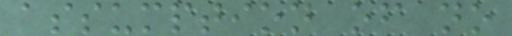assumption of no
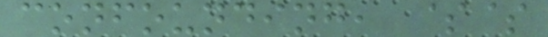confounding, $$
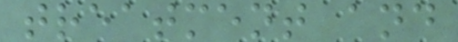treatment and
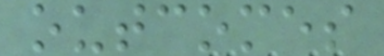outcomes
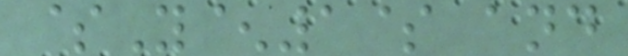$Y^1$ and
